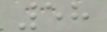58
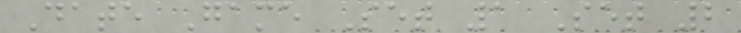Date Game Set 1 Set 2
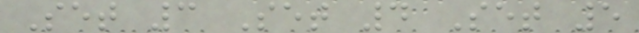Set 3 Set 4 Set 5
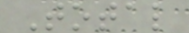Total
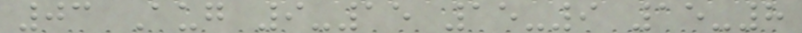03 Aug 9-15 15-9 15-8
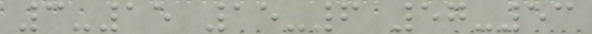3-15 15-6 57-53
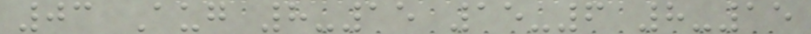03 Aug 8-15 15-6 8-15
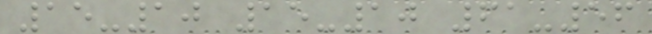15-10 15-10 61-56
